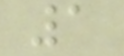1
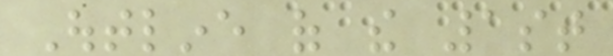Outline of the 1st
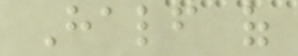Half of
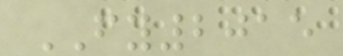FY2015
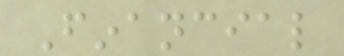Financial
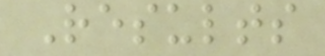Results
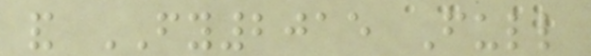and FY2015 Full
